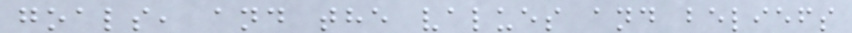goals, and the values and beliefs
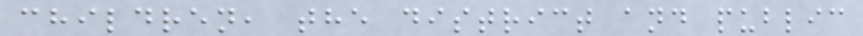children, the district and public
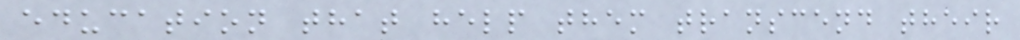education that help them transcend their
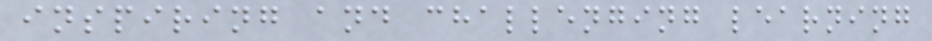inspiring and challenging learning
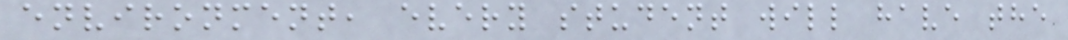environment, every student will have the
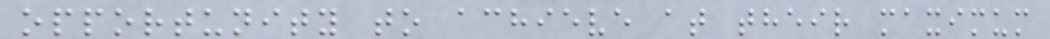opportunity to achieve at their maximum
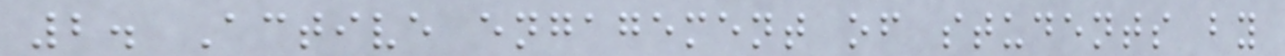2. Active engagement of students by
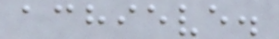achieve.
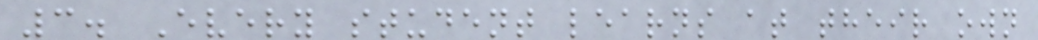3. Every student learns at their own
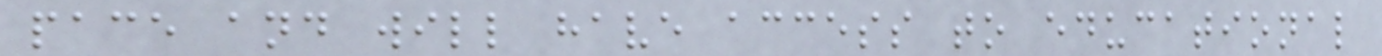pace and will have access to educational
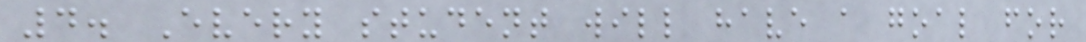4. Every student will have a goal for
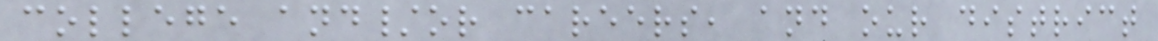college and/or careers, and our district
